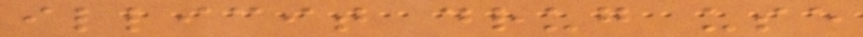illicit drug use
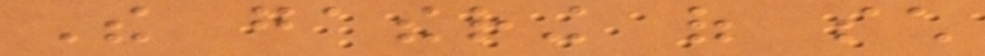The gathering of such
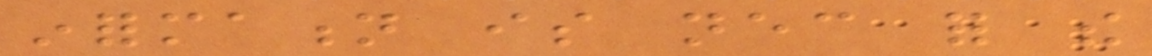information is necessary for the
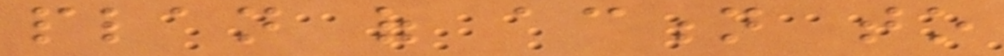plan of action to
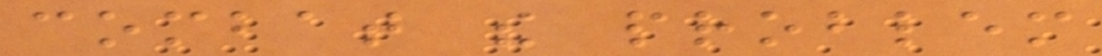combat the problem
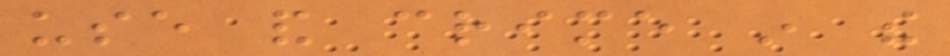use and crime in the
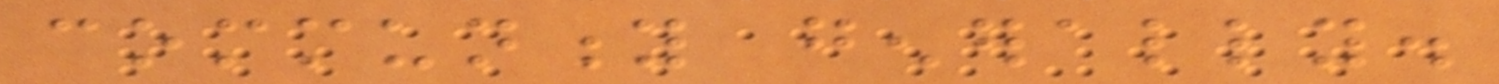community generally.
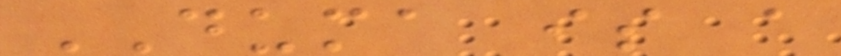DUMA is a
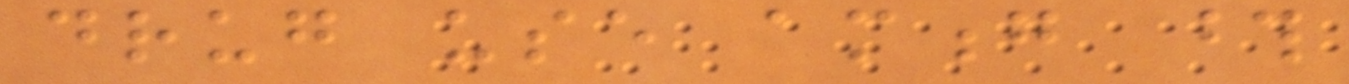drug use among those
